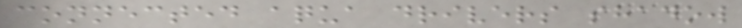connected aqua drivers shadow
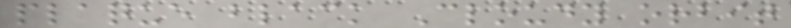plaque black Cloudy orbit
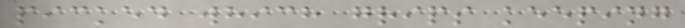picked which grips keeping
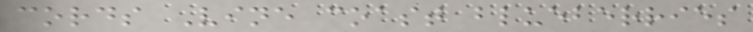cords Vine coast blueberries
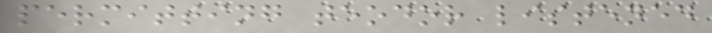permitting teodor listened
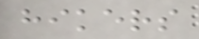hikers
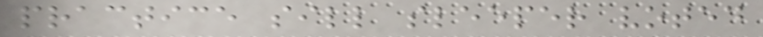practice sill sleeper voted
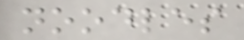noodles
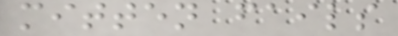mitten fails
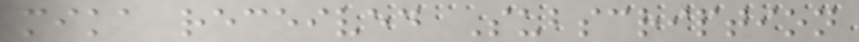mika received Subscription
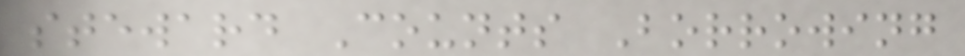steward Counts Borrowing
